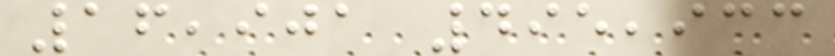16,901 495,933
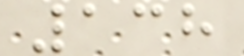138
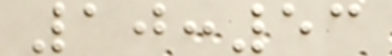10:53
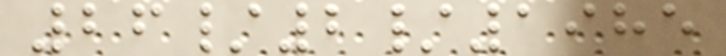26/2/1985
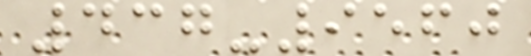437-9560
